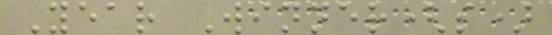Year Winner(s)
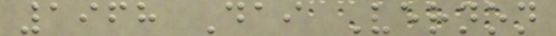1968 Dai Vernon
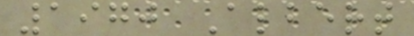1970 Albert
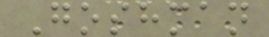Goshman
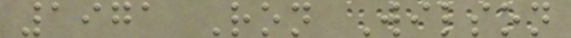1971 Ron Wilson
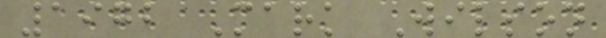1972 Mark Wilson
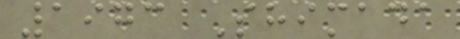1973 Shimada
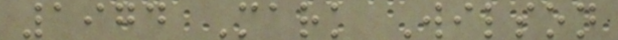1974 Mark Wilson
